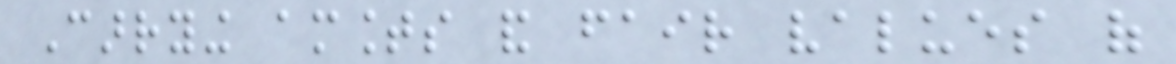Carrying amounts and fair values of
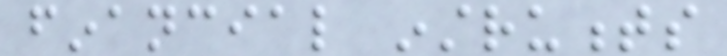financial instruments
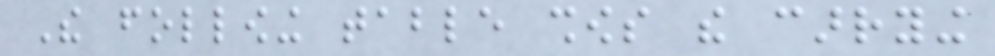The following table shows the carrying
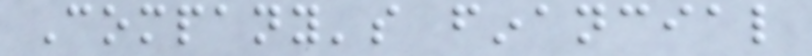Company's financial
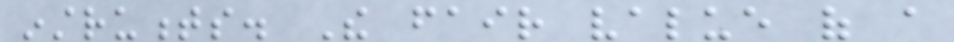instruments. The fair value of a
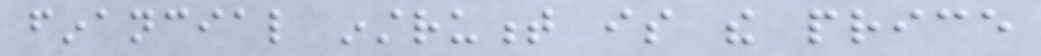financial instrument is the price
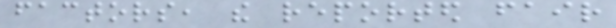factors, the reported fair
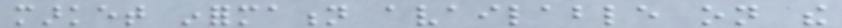market information available on the
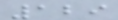129
